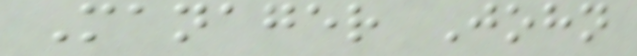Manager John
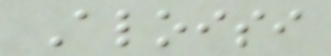Aloisi
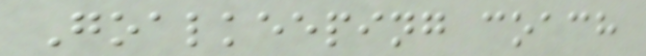Goalkeeping coach
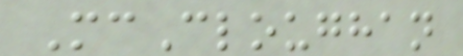McCloughan
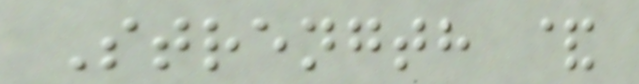Strength &
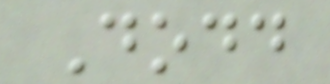Dodd
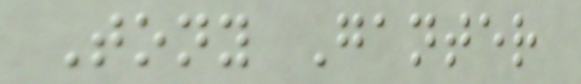Tony Ganter
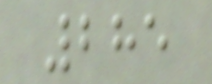285
